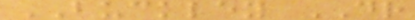BUCKLEY DR
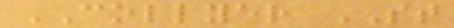COLLYER ST
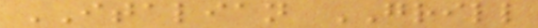ITALIAN GRILL
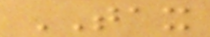TAX
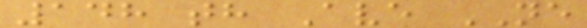148 th Ave NE
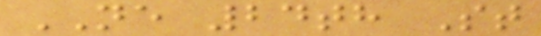NE 24th St
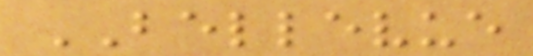BELLEVUE
